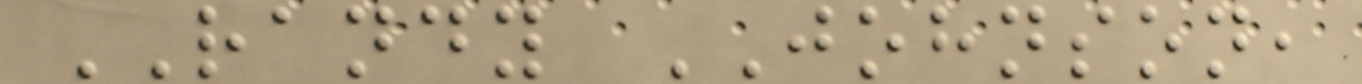RANDY JOHNSON,
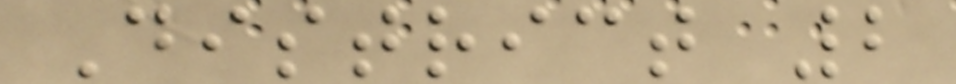District 2
